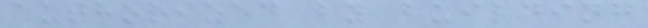authorized by building
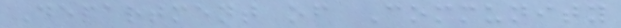Department of Community
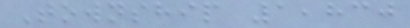Township 1,830
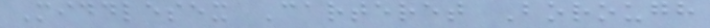Middlesex Carteret Borough
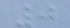0
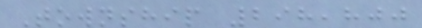Township 298,800
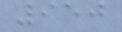950
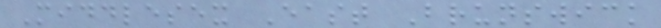Middlesex East Brunswick
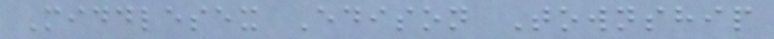Middlesex Edison Township
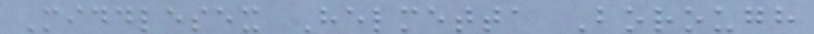Middlesex Helmetta Borough
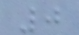0
